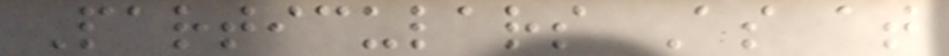Particulars As at
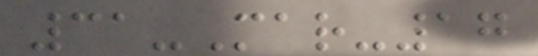31-Mar-17
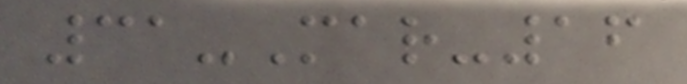31-Mar-16
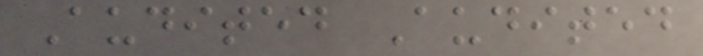Audited Audited
